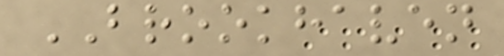BROOKHAVEN
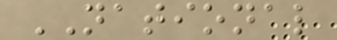NATIONAL
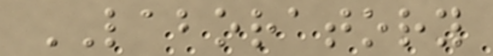LABORATORY
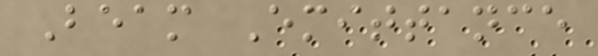Beam Emittance
